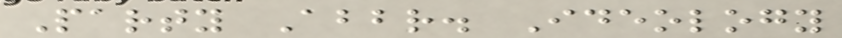Party Abbr. Ideology
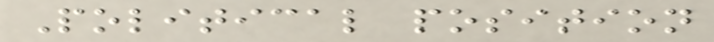Political position
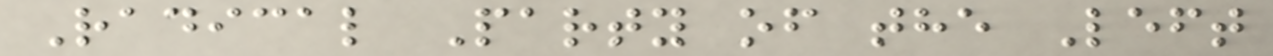Radical Party of the Left
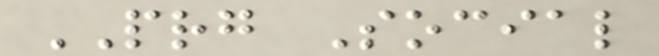PRG Social
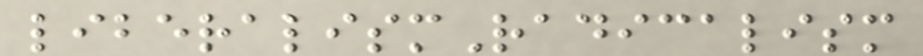liberalismRadicalism
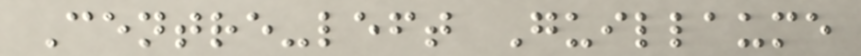Centre-left Guillaume
